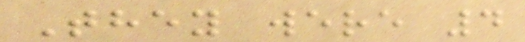They were 4
